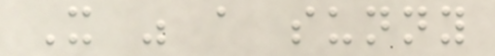It was a sunny
